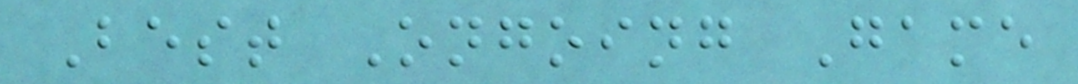Best Ongoing Game
